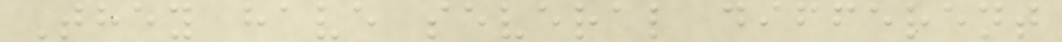They have several different
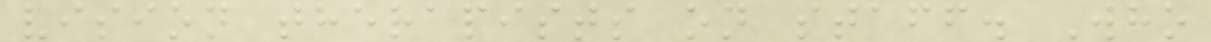vision therapists on staff. Who
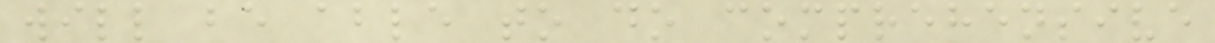will be able to do comprehensive
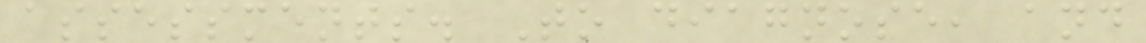assessments. To diagnose, and
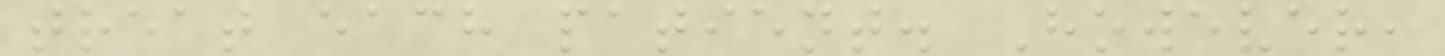treat each patient. However,
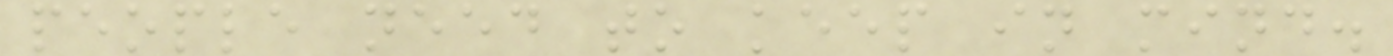people need to keep in mind.
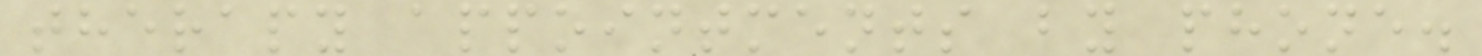therapy appointments by phone.
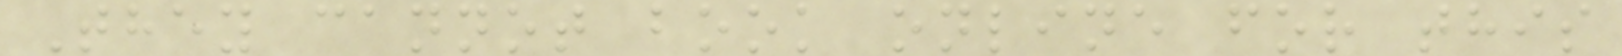They cannot book online for this
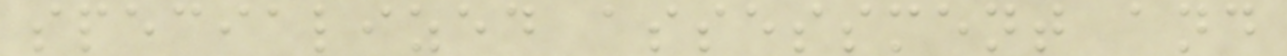specialized assessment and
